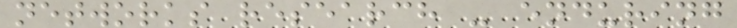networks research - enduring
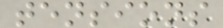tensions
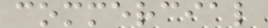commercial
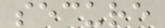secure
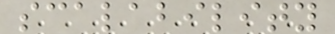scalability
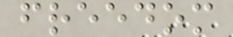freedom
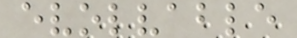evolvable
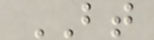BT
